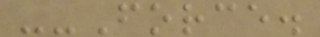--Force.
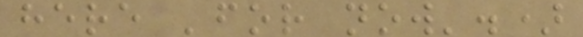here 'for now'.)
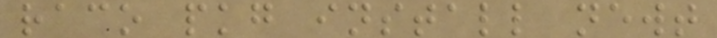raco pkg install newt
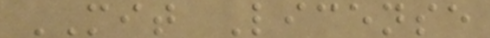MIT License
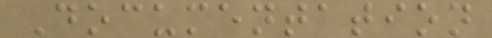Documentation
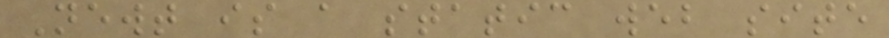Newt is a static web site
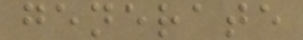generate
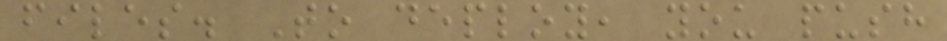files. To deploy, you push
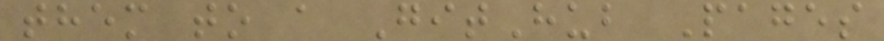them to a GitHub Pages
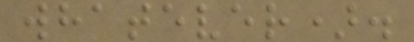whatever).
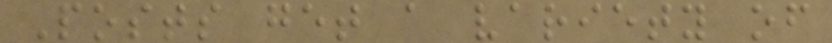Posts get a variety of
